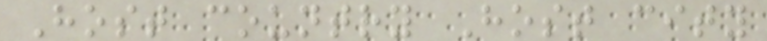Host country Host city
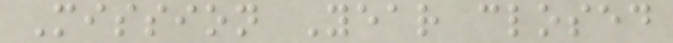Mission Year closed
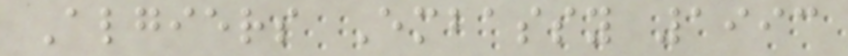Algiers Embassy 1993
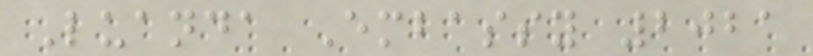Luanda Embassy 2021
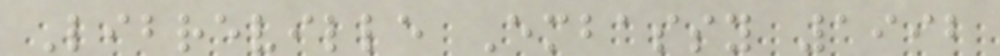Libreville Embassy 1992
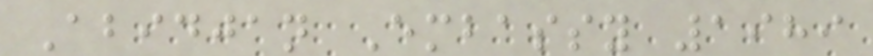Abidjan Embassy 1989
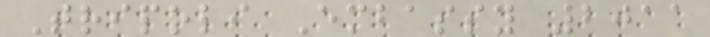Tripoli Embassy 2011
